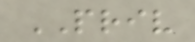PRIV
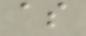as
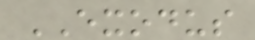EXODUS
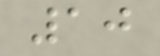10
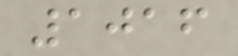1016
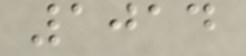1014
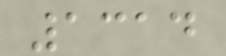1314
